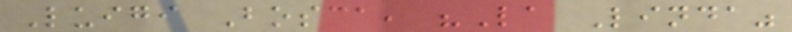Luigi Bosca, "La Linda"
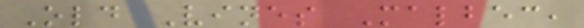Old Vines Malbec,
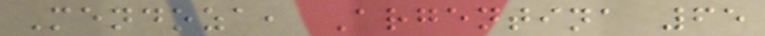Mendoza, Argentina 65
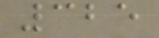325
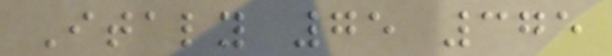Italy 75 375
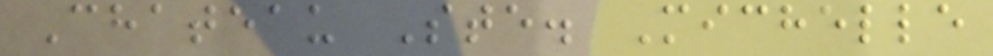Chateau Ste. Michelle
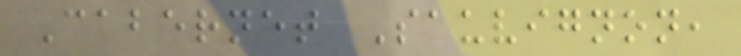Cabernet Sauvignon,
